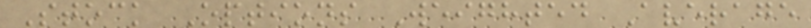Stock Options Weighted Average
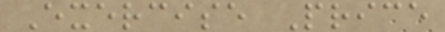Exercise Price
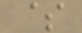$
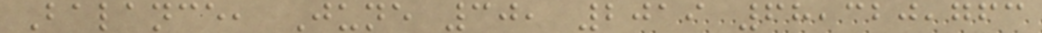Balance, June 30, 2019 68,320,763
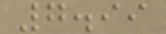7.99
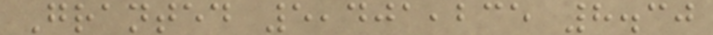Granted 5,401,235 8.30
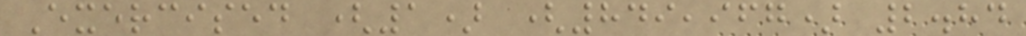Exercised (1) (849,967) 2.84
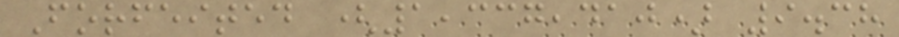Forfeited (1,337,410) 9.38
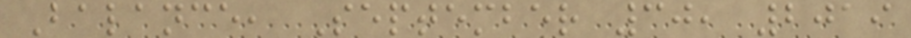Balance, September 30, 2019
